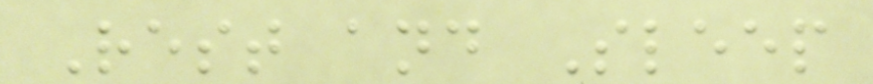Rest and Sleep
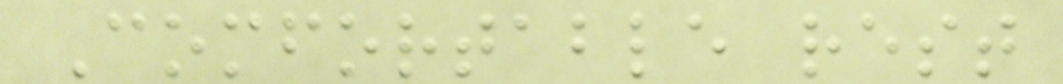Comfortable rest
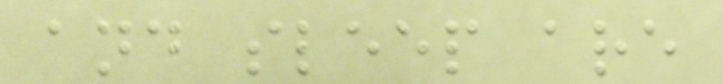and sleep are
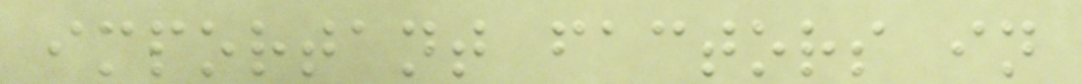important factors in
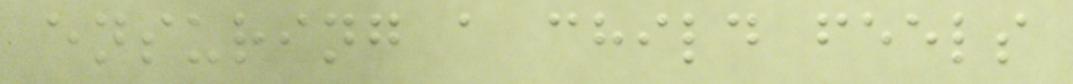ensuring a child feels
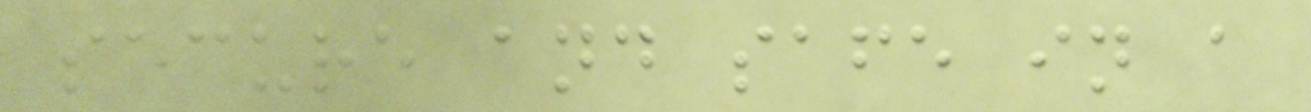secure and safe in a
